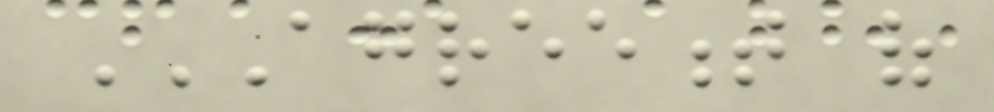AGREEMENT OF
